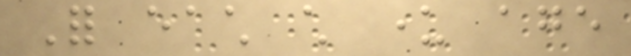For each child under age
